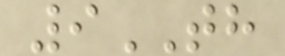9TH
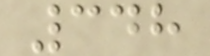348
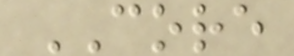CORE
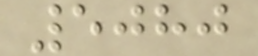5080
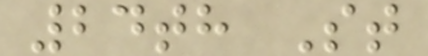24th St
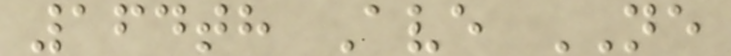164th Ave NE
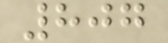807
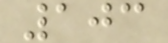103
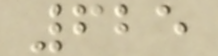625
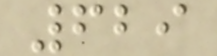629
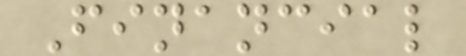Financial
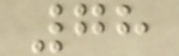78
